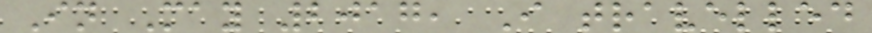In May 2017, I travelled
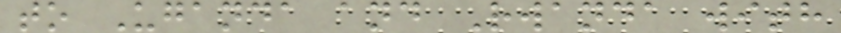to Uganda and Rwanda with
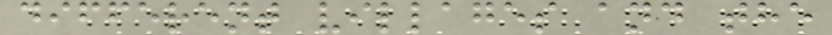different villages and the
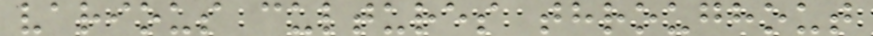various cultures throughout
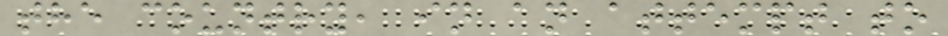the country, in an attempt to
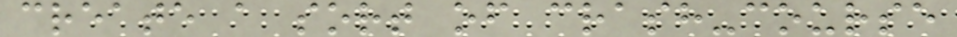create a sort of crash-course
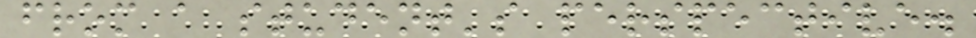from a student's perspective.
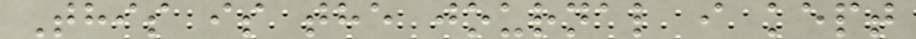This is the journal i kept
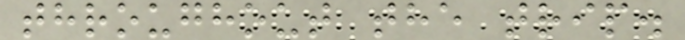throughout the trip.
